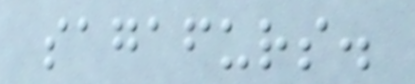sagafurs.
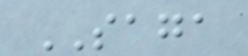SAGA
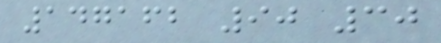147162 90 30
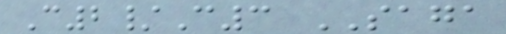C2/C3 SAGA
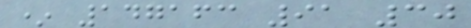* 147163 91 30
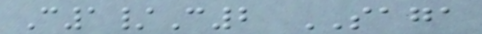C1/C2 SAGA
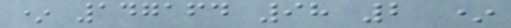* 147164 98 2 *
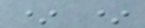* *
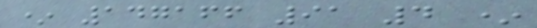* 147166 91 4 *
